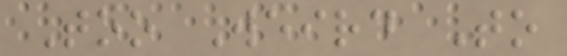Too Weird To
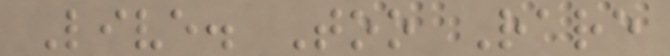Live. Too Rare
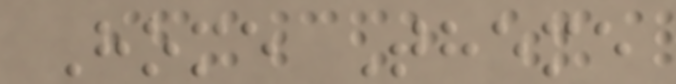Home Theme
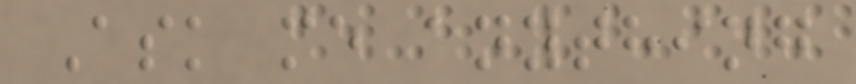Ask me anything
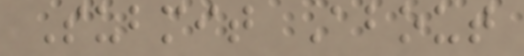Submit About
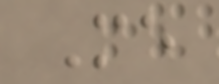Me
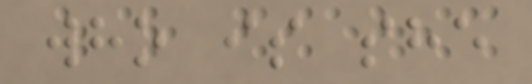who is she
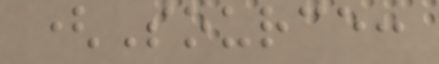(Source:
